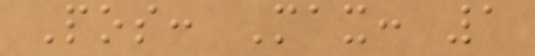Pos: Max: 1
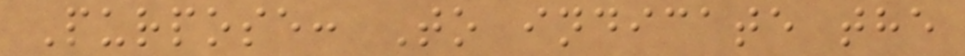Purpose: To indicate the
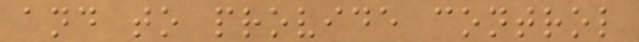and to provide control
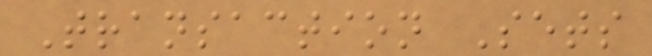Transaction Sets
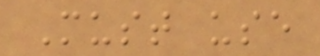Must use
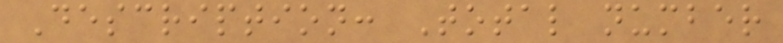Description: Total number
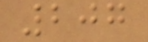207
